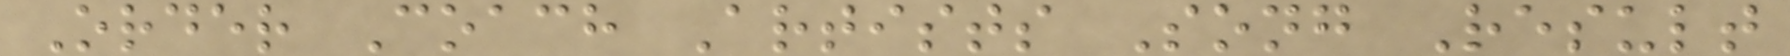Order Coach Artists Song Result
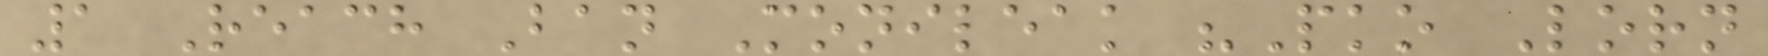1 Reach Ban Monileak "Pko Lorn
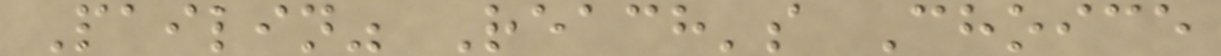Pailin" Reach's Choice
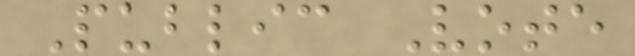Public Vote
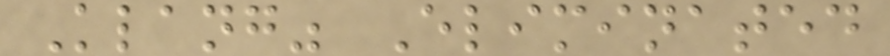Klang" Eliminated
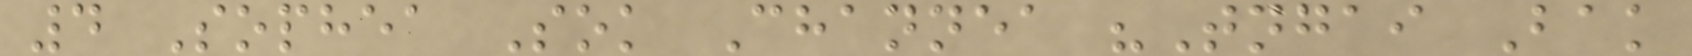4 Sophea Sok Channea "Tngai Bak
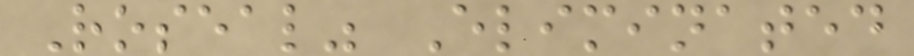Roseal" Eliminated
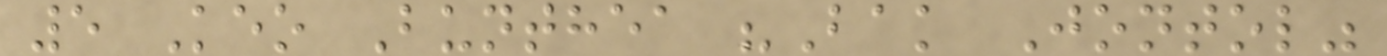5 Keo Bunthea "Bak Jontol"
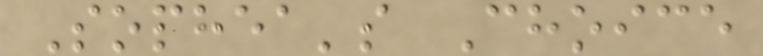Sophea's Choice
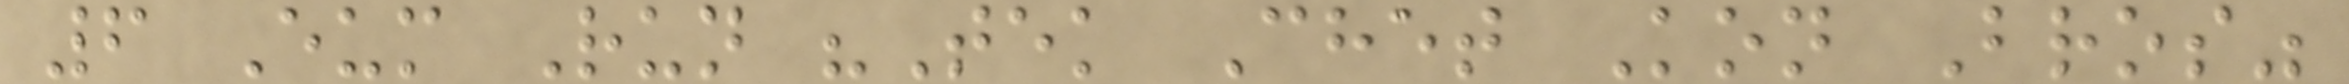6 Eum Run "Tek Chet Kon Bros"
